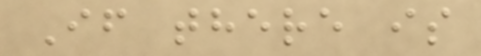If there is
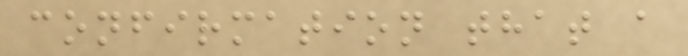confirmation that a
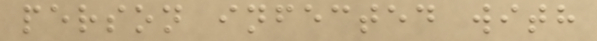person infected with
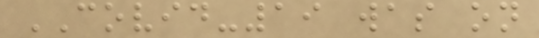COVID-19 was on
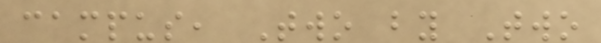campus, Two by Two
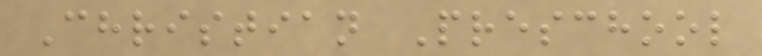Christian Preschool
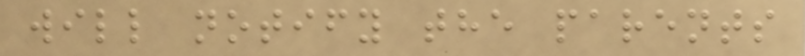will notify the parents
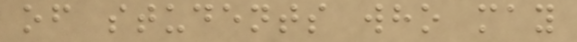of students who may
